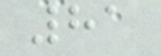81
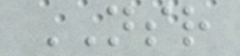NSR
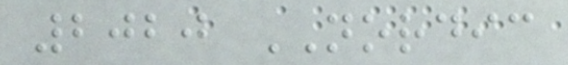2020 NORDIC
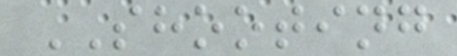SHOOTING
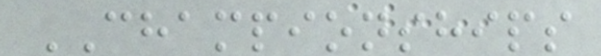CHAMPIONSHIPS
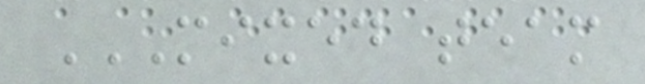MIXED TEAM
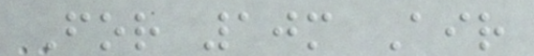For 10m Air
